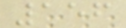156
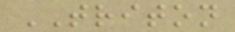TRITON
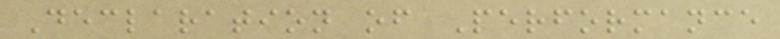Declaration of Performance
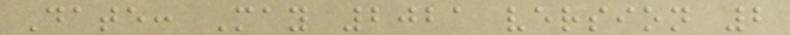Date: May 2021 version 2
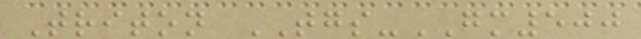Triton TGS-GM500
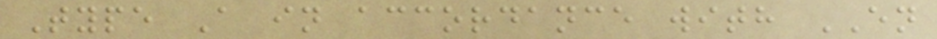Type A in accordance with EN
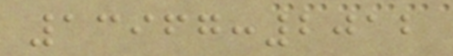13967:2012
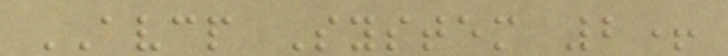AVCP System 2+
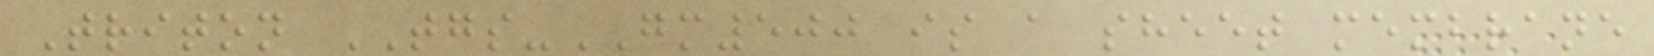Triton TGS-GM500 is a sheet membrane
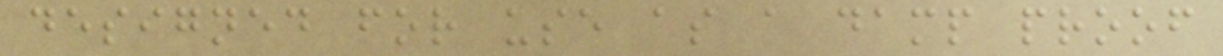designed for use as a damp proof
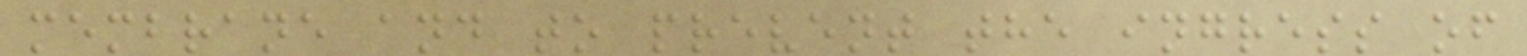membrane and to prevent the ingress of
